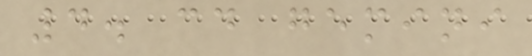4. cd gemini
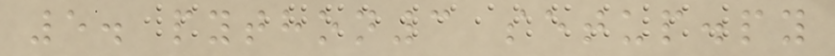5. python3 setup.py
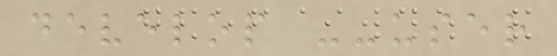develop --user
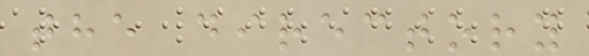the directory
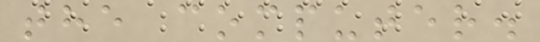the computer.
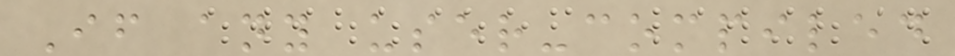If any user-compiled
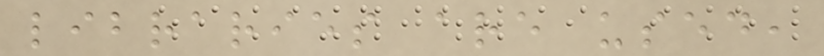libraries are used,
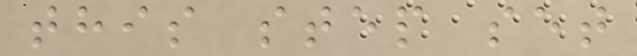this step set
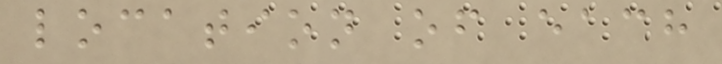location of each
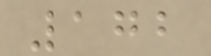172
